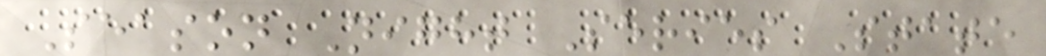Season Night Series State
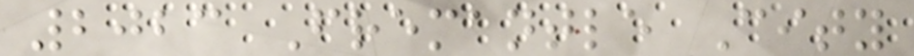2023 Fremantle City
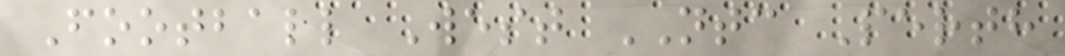Football West NTC Perth
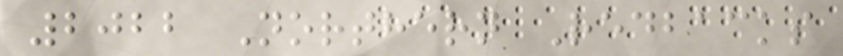2022 Northern Redbacks
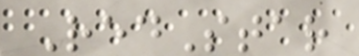RedStar
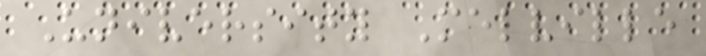University Melville
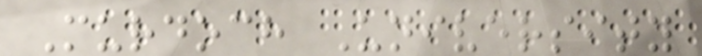Murdoch University
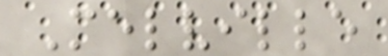Melville
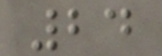24
